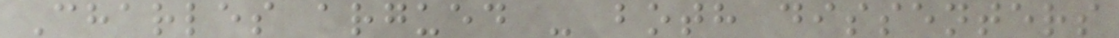Charles argued - both dissenters
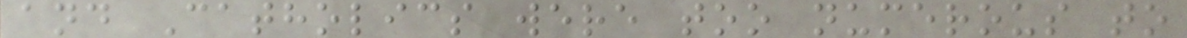and Catholics were too numerous to
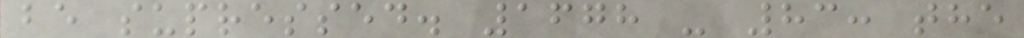be supressed. 1678 - 83: the
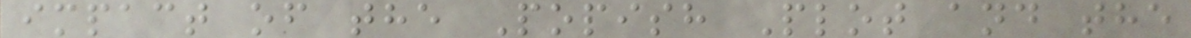impact of the Popish Plot and the
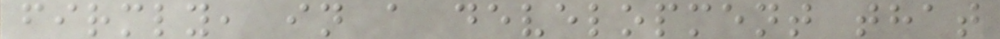firmly, in a development that
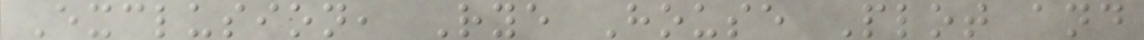Exclusion, Rye House Plot and
